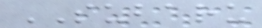SUBARU
